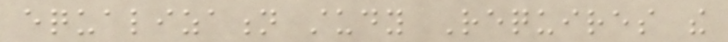equalization study Requires the
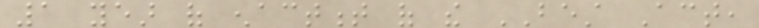1 year of enactment of the BEST Act,
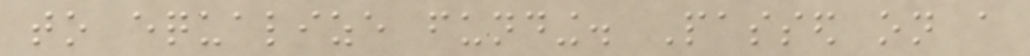to equalize funding. Passed on a
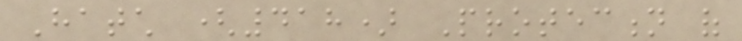Hatch (418) Protection of
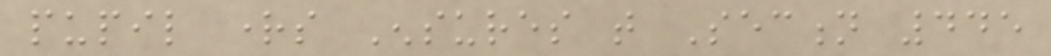pupil rights Ensures that Section 445
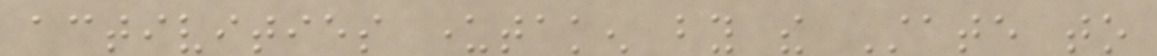activities undertaken by the State to
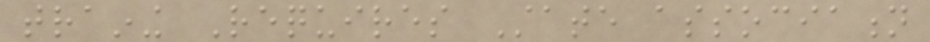training Requires State association
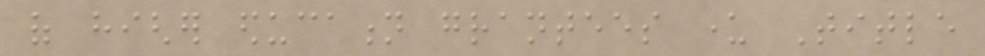of higher education grantees under Title
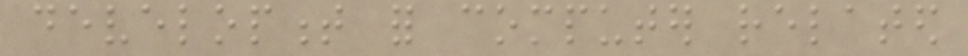development for computer related
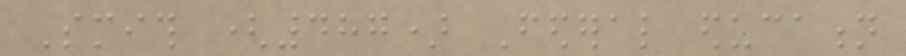Smith (487) Federal education
